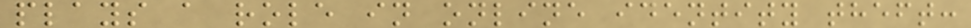plays a role in online identity theft:
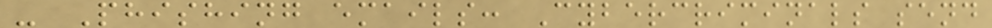- Phishing emails: Cybercriminals send
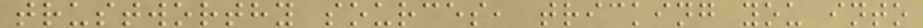trustworthy sources, tricking you into
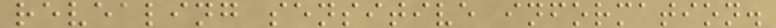revealing sensitive information.
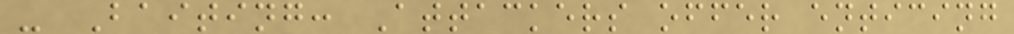- Baiting: Attackers offer enticing
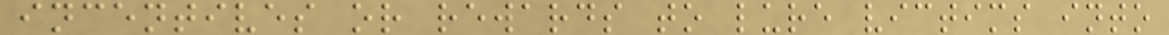incentives or rewards to lure victims into
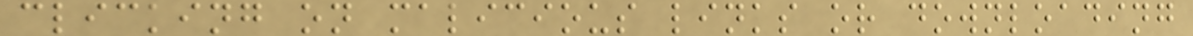clicking on malicious links or downloading
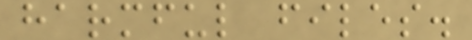harmful files.
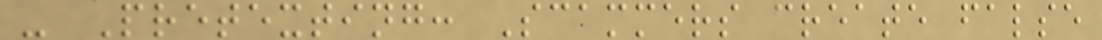- Pretexting: Scammers create false
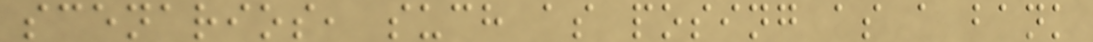scenarios, such as posing as a bank
